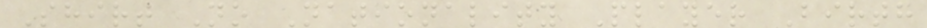Shirt No Nationality Player Birth
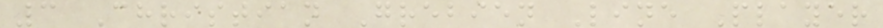3 Christian Grebien Line Player
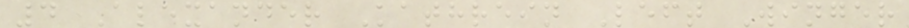4 Alexander Kathrein Left Winger
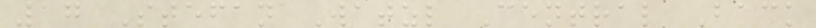17 Stefan Watzl Central Back
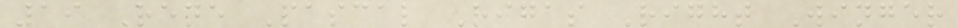19 Rene Pascal Rigas Right Winger
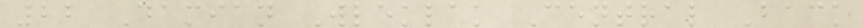22 Damian Wleklak Central Back
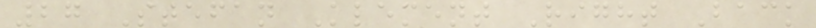27 Stefan Klement Right Back
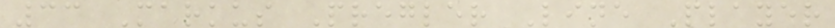33 Markus Pregler Line Player
